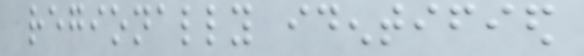regionally identified
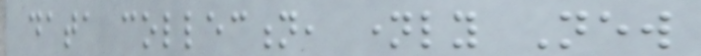data collection, namely New
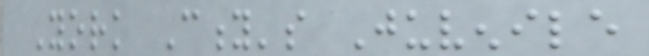York City's Juvenile
